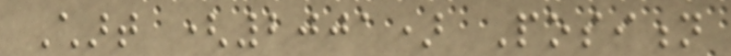Chart (2001) Position
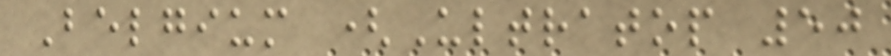Belgium (Ultratop 50
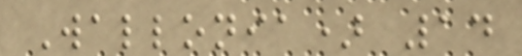Wallonia) 14
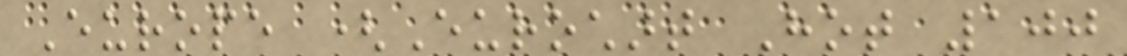Europe (Eurochart Hot 100
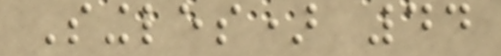Singles) 44
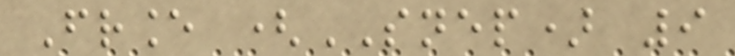France (SNEP) 9
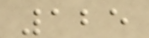125
